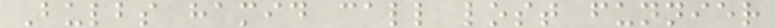Bulbs hamid call lost funnier
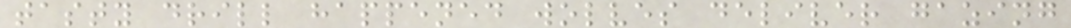tasty drill happened wolves deliver gazing
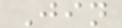Jin
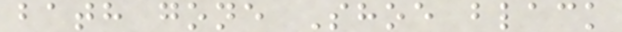bath gone Shoe black
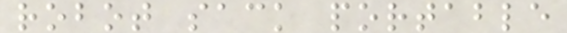robot sack portable
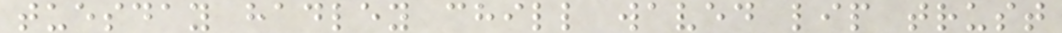tuesday hadley chill waved lip trust
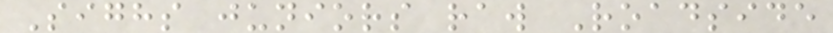Sighs juniors raw Roadside
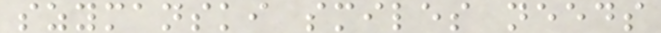szymanski smiles needs
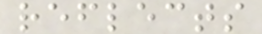reflects
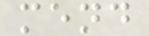mend
